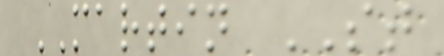MARTIN ST
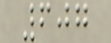607
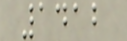1412
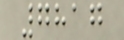7817
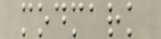modmark
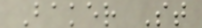Baker St
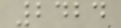2424
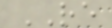RE
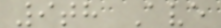9th Ave
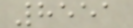8551
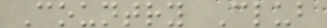Country Club
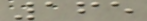165
